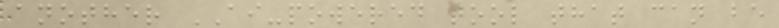another AI-powered tool that can be
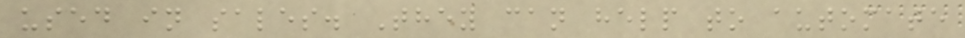used in sales. They can help to automate
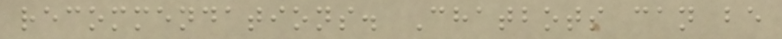recommendations. Chatbots can be
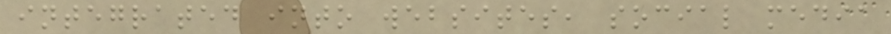integrated into websites, social media
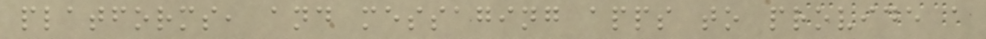platforms, and messaging apps to provide a
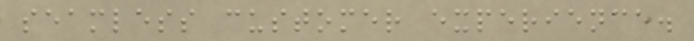seamless customer experience.
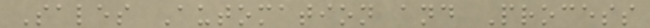Sales Automation and Process
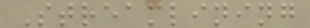Streamlining
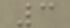3
